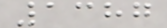1387
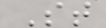St
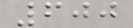600
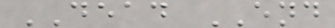DEAD END
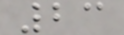23
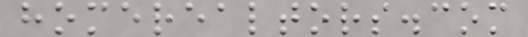homerealtors.com
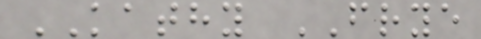KATHY FRYE
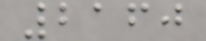2160
